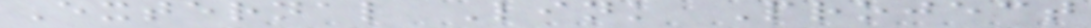External Link Project
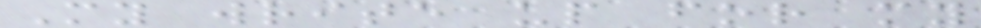My write up for my
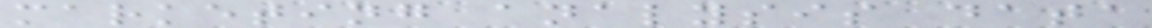marketing analysis data
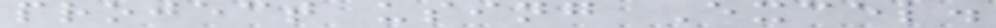project using Excel.
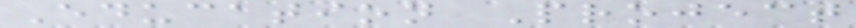Education Project
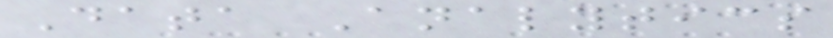Data Analytics
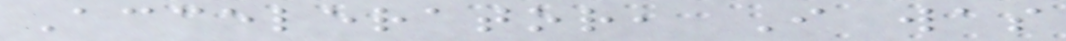Accelerator, I was
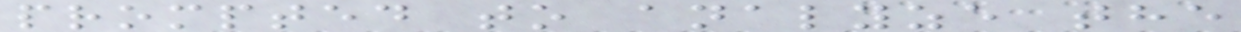prompted to analyze the
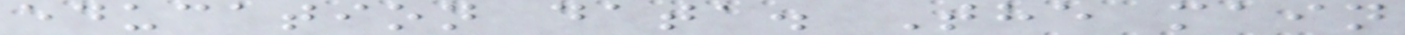education data. The main
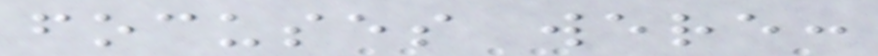focuses were:
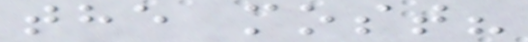the most?
